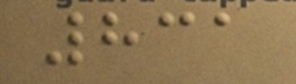831
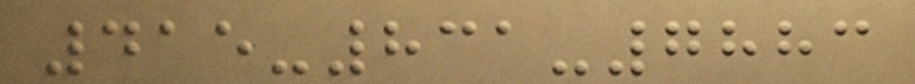415-831-7883
